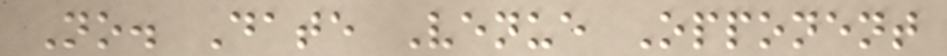No. Date Venue Opponent
